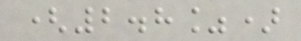(2.8%)
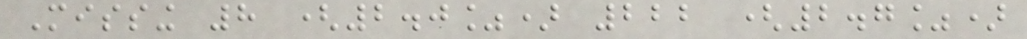Missing 8 (2.0%) 222 (2.7%)
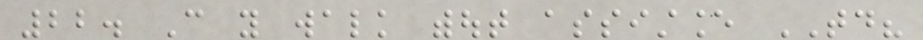22. Can you walk without assistance TODAY?
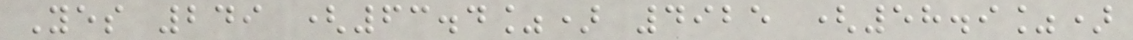Yes 249 (63.4%) 4925 (58.9%)
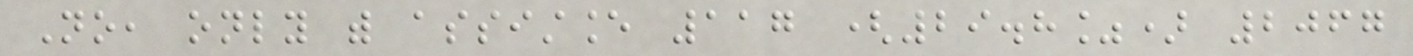No, only with assistance 117 (29.8%) 2067
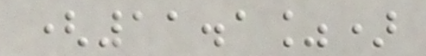(11.1%)
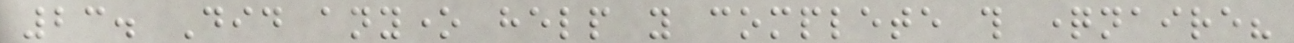23. Did anyone help you complete this questionnaire?
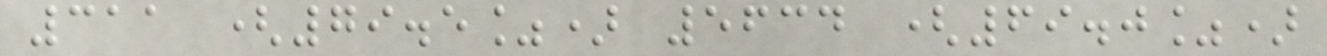311 (79.5%) 5634 (69.0%)
